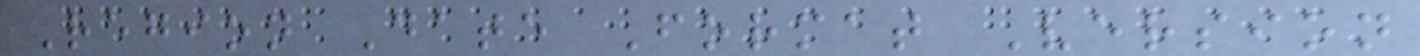Region Date Format Version
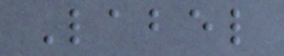Label
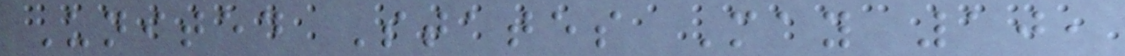United States May 10,
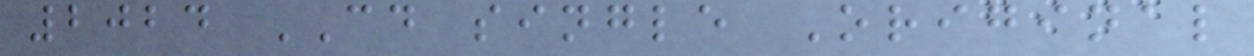2024 CD single Original
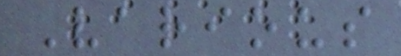Various
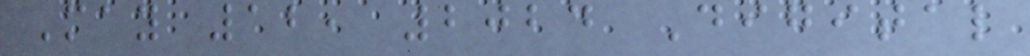May 12, 2024 Digital
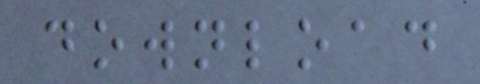download
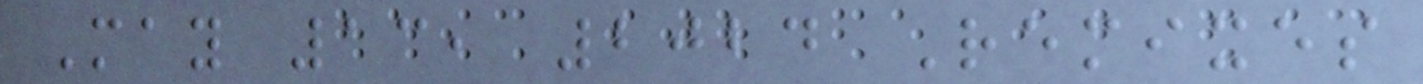May 13, 2024 Remixes
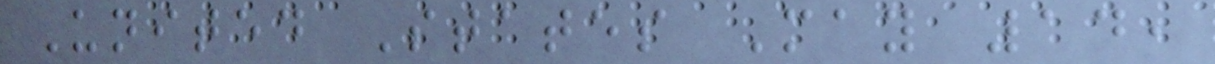United States May 14,
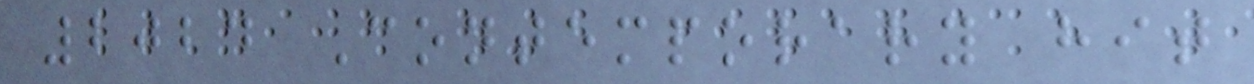2024 Contemporary hit
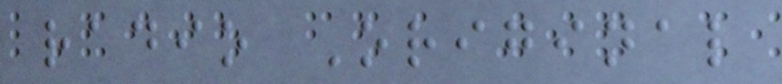radio Original
